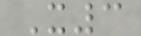X3
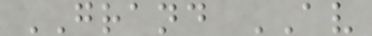GRAND AV
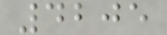4205
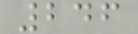246
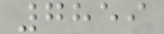7859
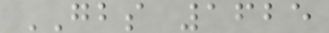GBS 1625
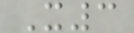X3
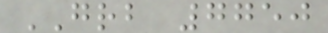GRB 7750
